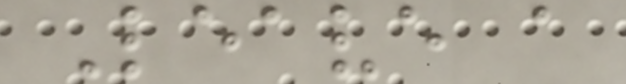Leave a
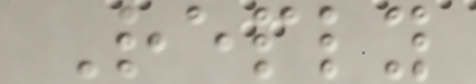Reply
